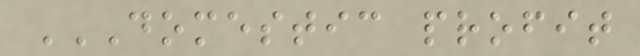DOMESTIC PROFIT
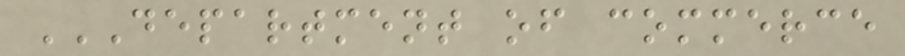DEPARTMENT OF COMMERCE
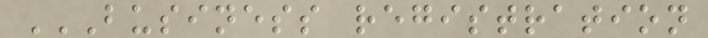BUSINESS REGISTRATION
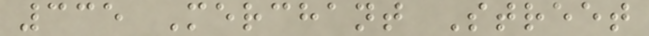335 Merchant Street
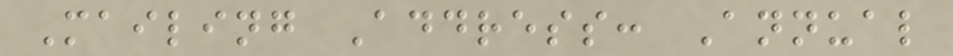Mailing Address: Annual
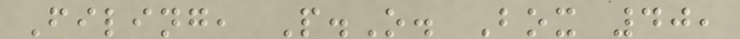Filing, P.O. Box 40,
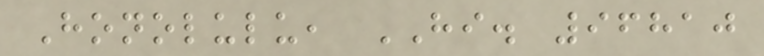Honolulu, HI. 96810
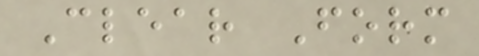Clear Form
